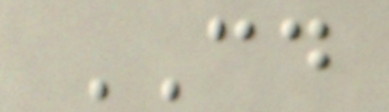CD
